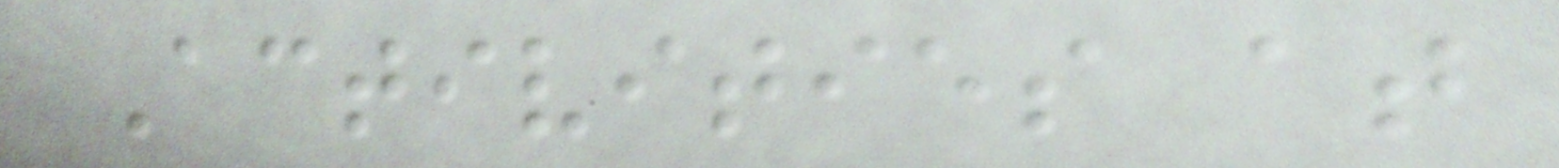Activities at
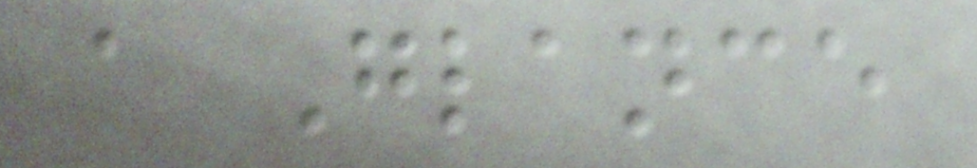a Glance
